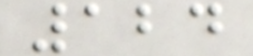124
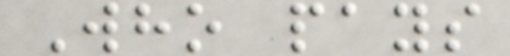Who pays
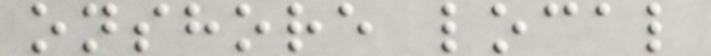onshore local
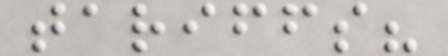tariffs?
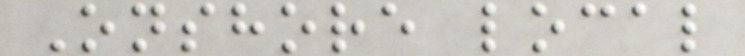Onshore local
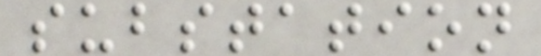substation
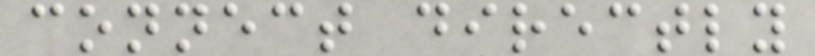connect directly
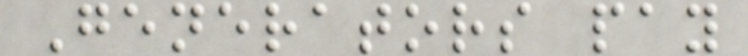Generators pay
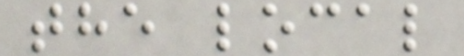the local
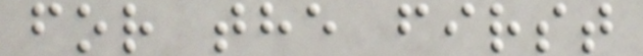for the first
